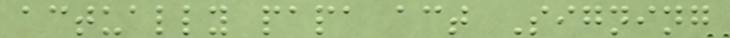actually papa act Signing
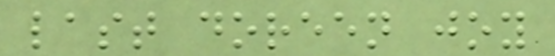last doreen joy
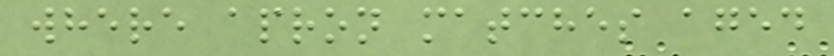where apron matches aged
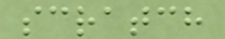scratch
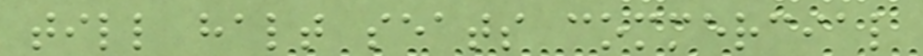till halt seats commercial
